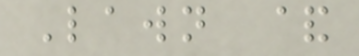Lawn &
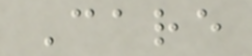Care
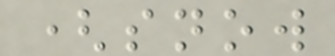(snow
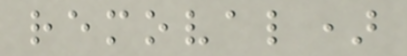removal)
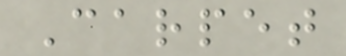Carpet
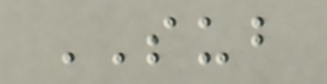SUB
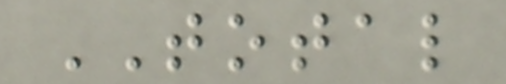TOTAL
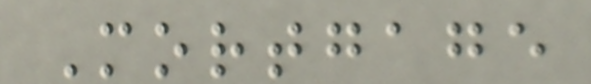Mortgage
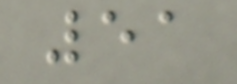51
